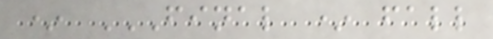* FINAL * FALL
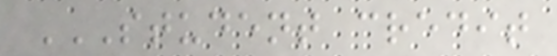STUDENT CREDIT
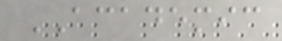ACADEMIC
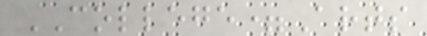COLLEGE=Arts
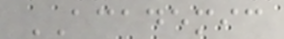ACADEMIC
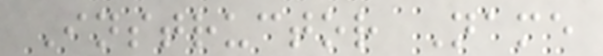Instructor Name
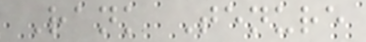Rank Tenure
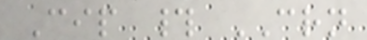Cip # CRN
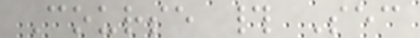Course # Sec
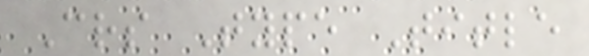Crs Type Title
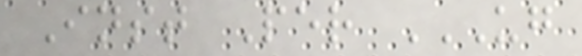Inst Per UG
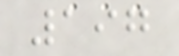197
